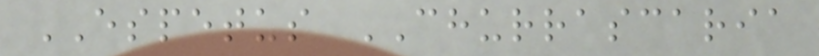ESPETUS CHURRASCARIA
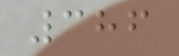386
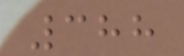388
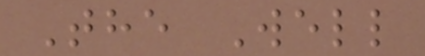The Well
